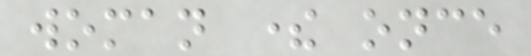woman there once
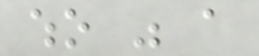who was a
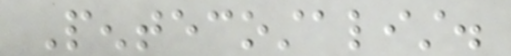Pentecostalist.
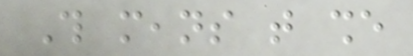This means that she
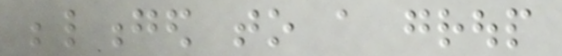belonged to a group
